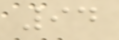94
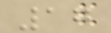17
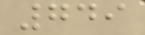749
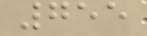755
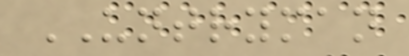UNTRYMAN
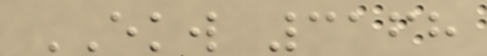EKW 3168
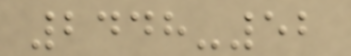2448-52
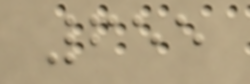655
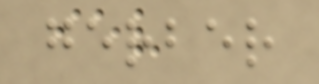gerber
